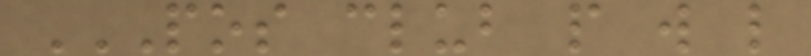POS CLUB P W L
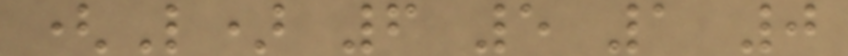(L) 6 5 1 0
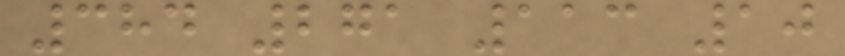384 271 113 10
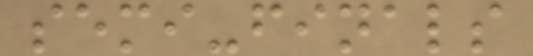semi-finals
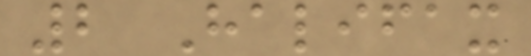2 Halifax
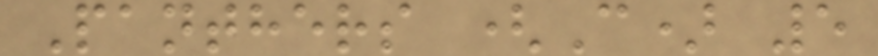Panthers (C) 5
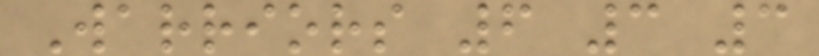Warriors 6 3 3
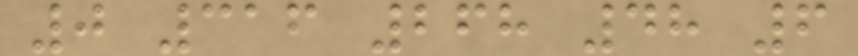0 316 268 48 6
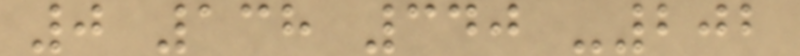0 138 340 -202
